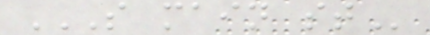S MAIN ST
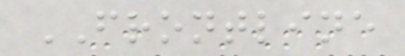FRONTLINE
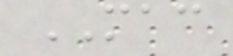MAC
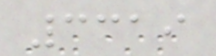3319
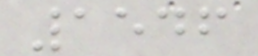1546
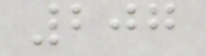207
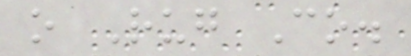o Rug Co.
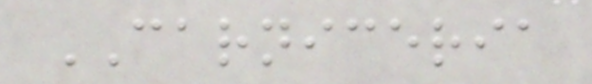CARNICERIA
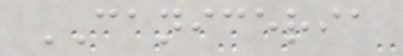CANICERIA
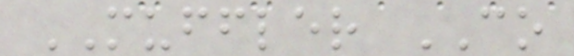MUFFLER CO
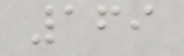169
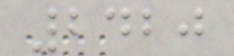2420
